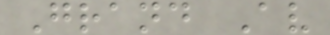Grand Av
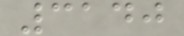3140
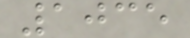1035
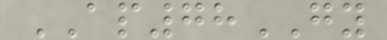AP78GY
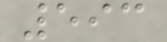593
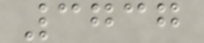3737
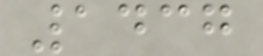1437
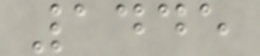1445
